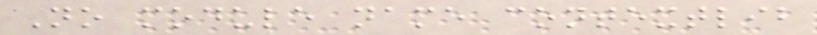No module name contextlib
